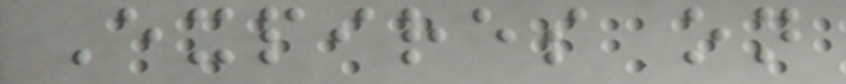Expires on
